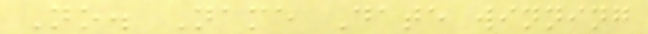No. Name Date winning
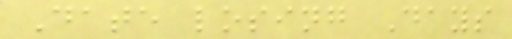Date losing Days
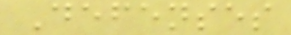Defenses
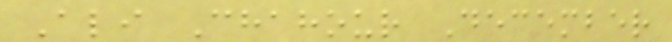Ali Chahour December
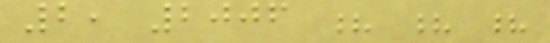2, 2006 ? ? ?
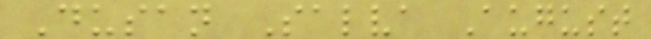Dusan Salva August
